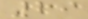29
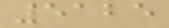5125
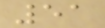51
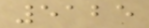5125
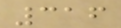316
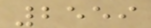2559
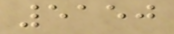5150
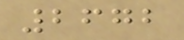2672
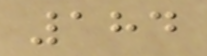184
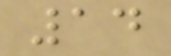14
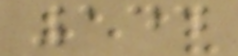144
